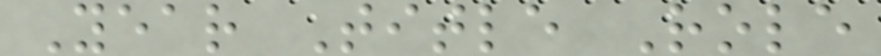Year Title Role
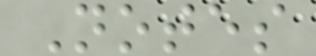Notes
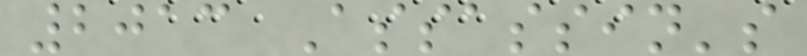2013 Assassin's
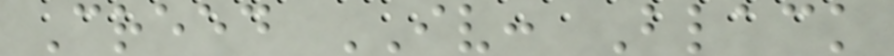Creed IV: Black
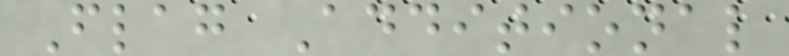Flag Additional
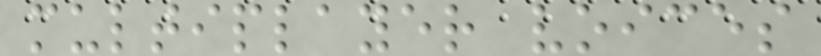multiplayer voices
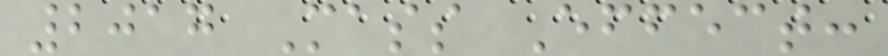2017 Mass Effect:
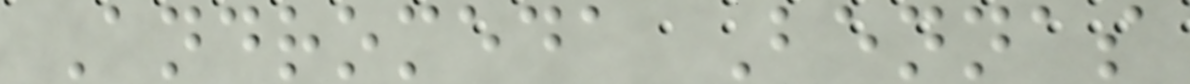Andromeda Bennas
